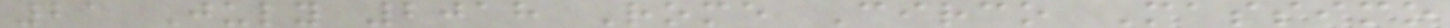21 July 2018 Rome Circo Massimo
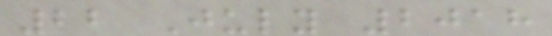22 July 2018
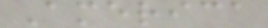America
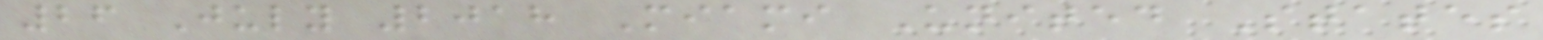26 July 2018 Miami United States
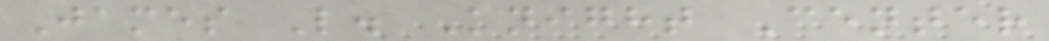James L. Knight Center
